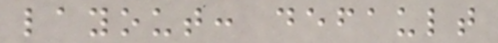layout: default
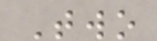Two
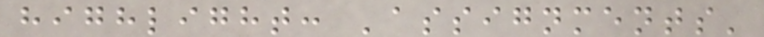highlight: 'assignments'
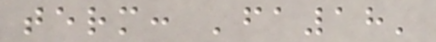term: 'fa18'
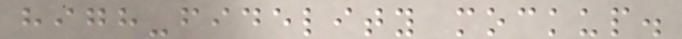high-fidelity mockup.
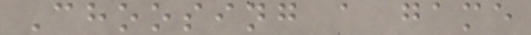Choosing a game
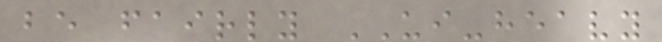be fairly UI-heavy
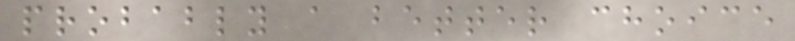probably a better choice
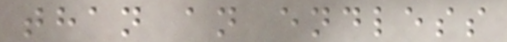than an endless
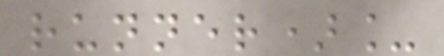runner)_
